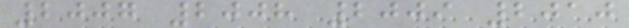2007 2008 2009 2010
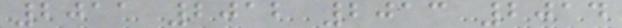2011 2012 2013 2014
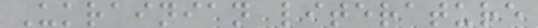Ukrainian literature
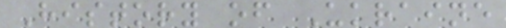History of Ukraine
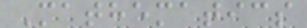Mathematics
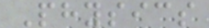Physics
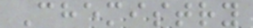Chemistry
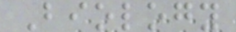Biology
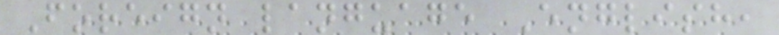Foreign language English,
